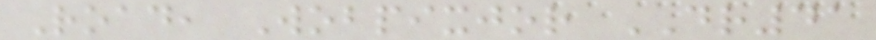Road, Wobpixjor DR41
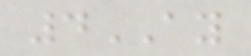4AY
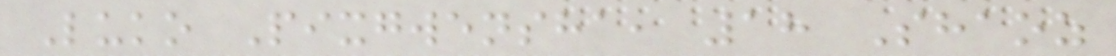Luko Pixgwensha, 18 Shaoz
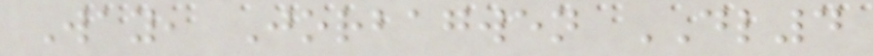Way, Jorbagwen DL4
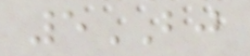5BJ
